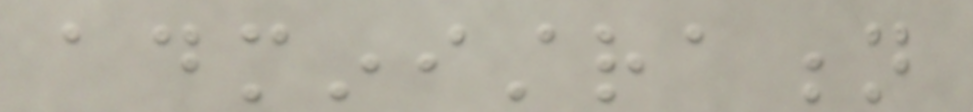administration
